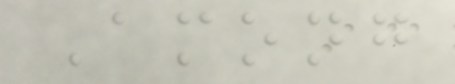Among
